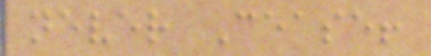never Cease!
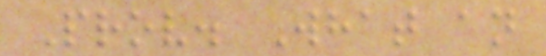Prov. What an
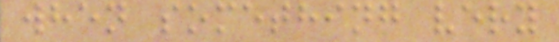when something very
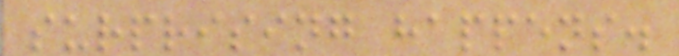surprising happens.
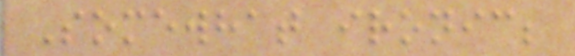Somewhat ironic;
